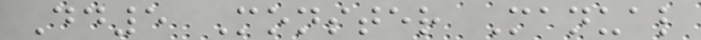Dd5 Monster Manual
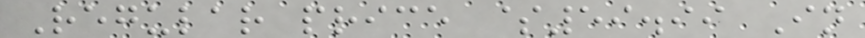Regular price $59.99 In
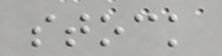stock
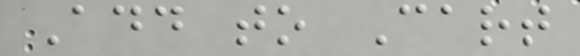Add to Cart
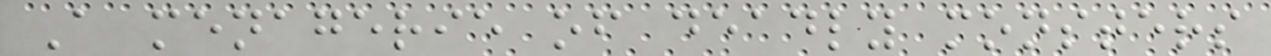A menagerie of deadly monsters
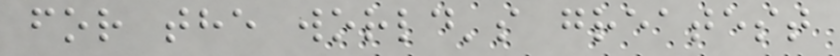for the world's greatest
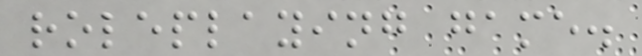roleplaying game.
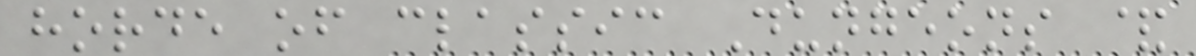horde of classic Dungeons &
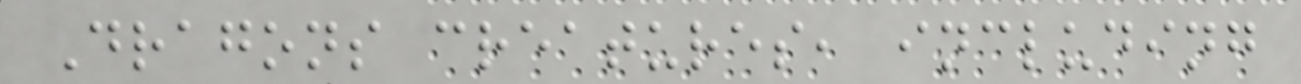Dragons creatures, including
